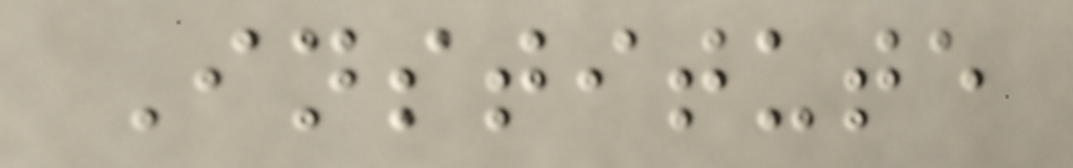Institute
